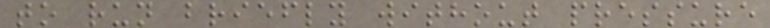to run briefly without pressure
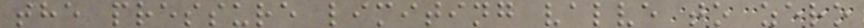the pressure limiting valve to zero
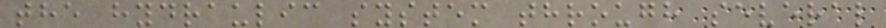the hydraulic system through several
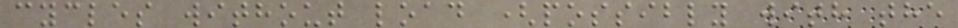cycles without load (possibly with the
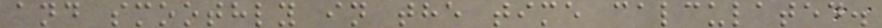and smoothly in the time calculated.
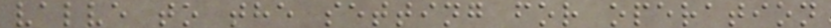valve to the setting for operation
